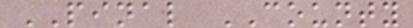PINAL COUNTY
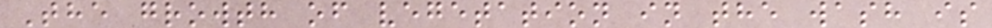The growth of vegetation in the wash is
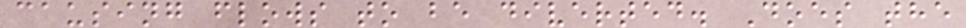causing flows to be diverted. Does the
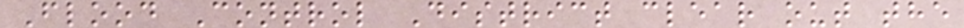Flood Control District clear out the
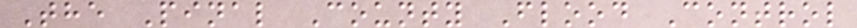The Pinal County Flood Control
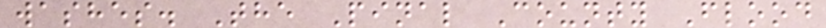washes. The Pinal County Flood
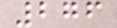276
